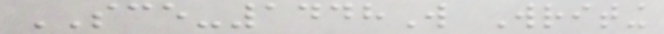SCE-1448W Writing
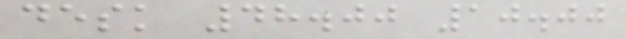desk 48.00 10.00
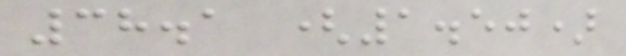38.1 (1.50)
